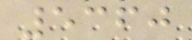5360
